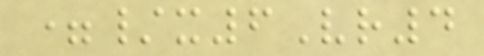=/x6Vr4
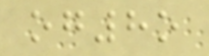og8o
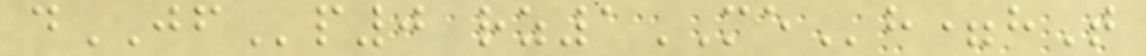dJFp0 rz1MEh=hT
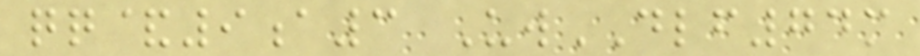qq&9a3 UwDLF74m
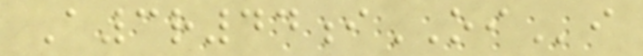A3r44iOIi
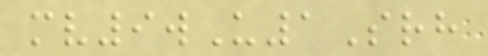mv9wU1Srh
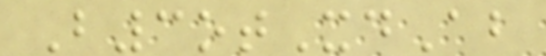B3otXdAb
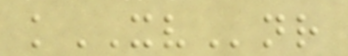kXVnr
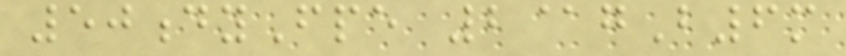50dyFpe 2@gB6m
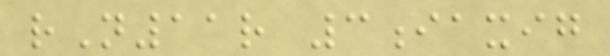rN11r 3iaxig
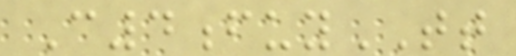C4fuyTT
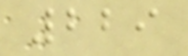229
